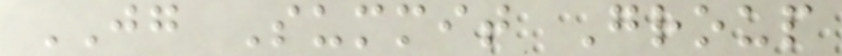JG Summit Group
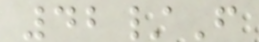42/F
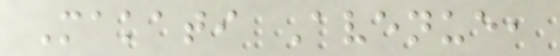Makati Avenue,
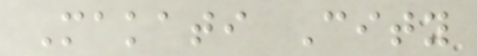Makati City
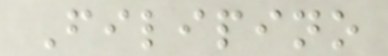Filipino
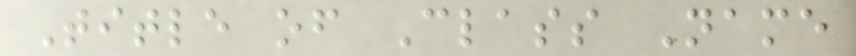Title of Class Name
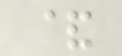&
